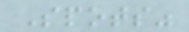Spots"
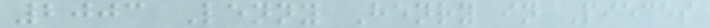2003 Lenny Henry in Pieces
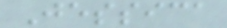Jessica
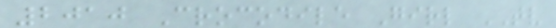2010 Crocodile Girl TV
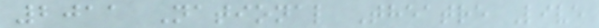2011 National Theatre Live
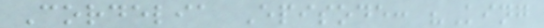Cordelia Episode: "King
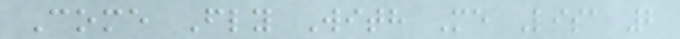Come Fly With Me Lisa 2
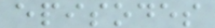episodes
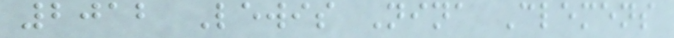2012 Lewis Nina Clemens
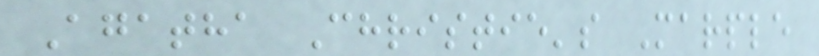Agatha Christie's Marple
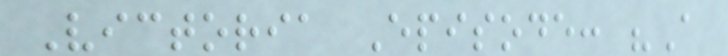Victoria Episode: "A
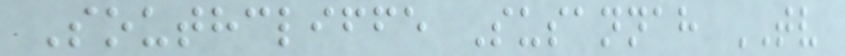Southcliffe Susannah TV
